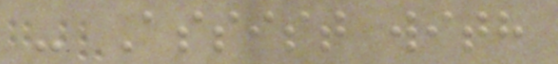- Assist with
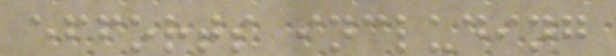efforts including
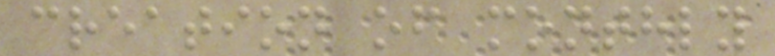creation of monthly
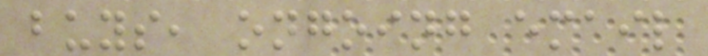buys, ongoing email
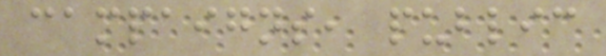campaigns, public
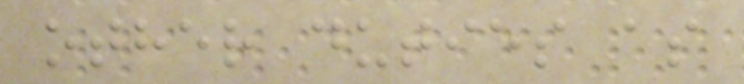other duties as
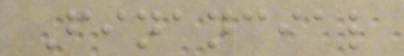Financial
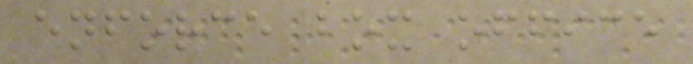enforce box office
